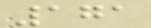171
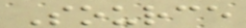Source
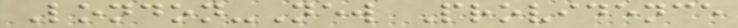London-New Providence
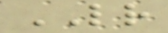LR
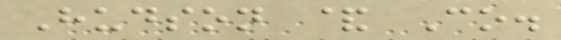Hudson & Co.
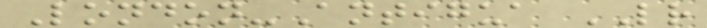London-Antigua LR
